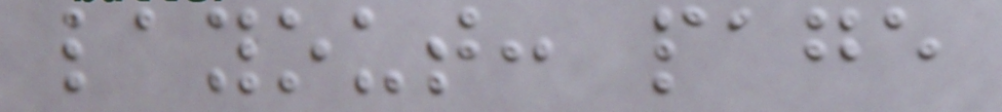layout: page
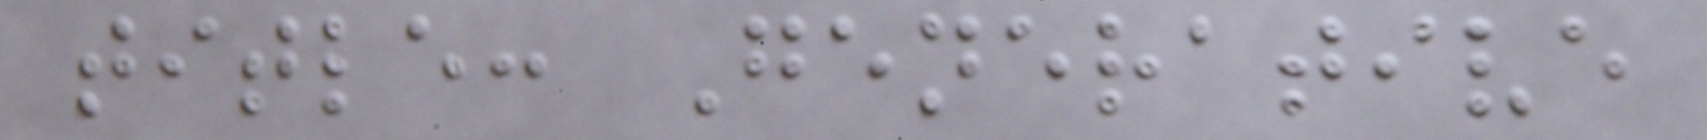title: Generative
